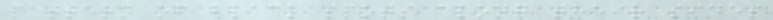pattern of black spots along their sides
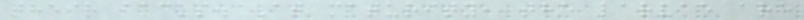their backs. At maturity, the larvae are
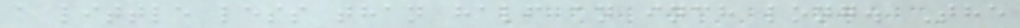a little less than half an inch long. The
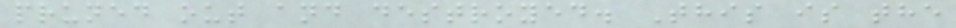pruned out and destroyed. This is the
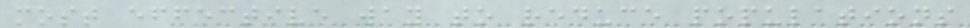most effective way to reduce populations
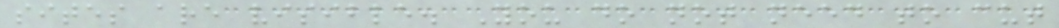sites are visible. You do not need to cut
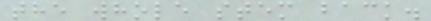the whole stem back.
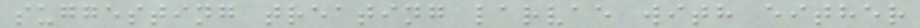suggesting treating larvae with either
